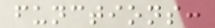functions:
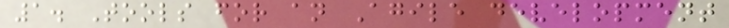1. Tools for an Agile development
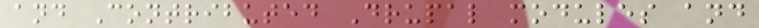and Contributed Drupal modules and
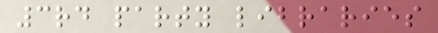3rd party libraries
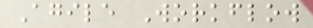Agile Workflow
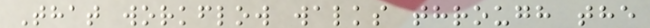That workflow walks through the
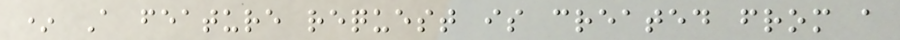* A feature request is created from a
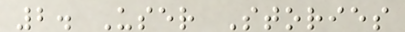2. User Stories
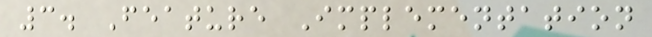3. Feature Implementation
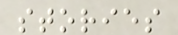stories
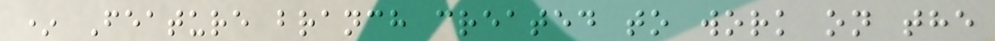* Feature branch created to work on the
